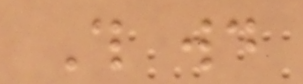This would
